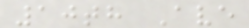10th Ave
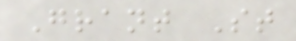Grant St
